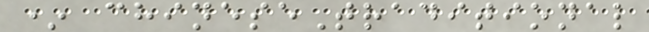* chineseTraditional
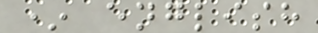* english
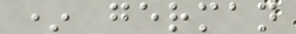* german
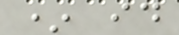* id
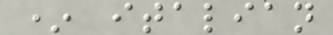* italian
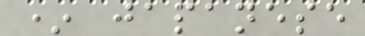* japanese
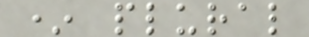* plural
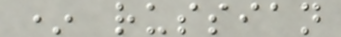* russian
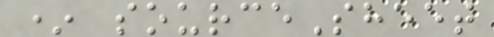* sourceSheet
